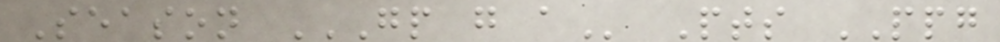Season GP G A Pts PPG
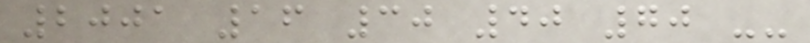2001 16 30 40 70 --
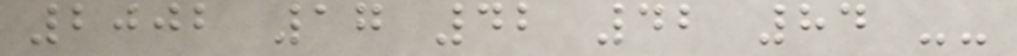2002 17 42 42 84 --
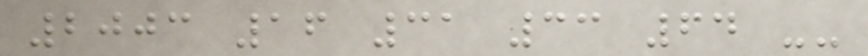2003 16 31 33 64 --
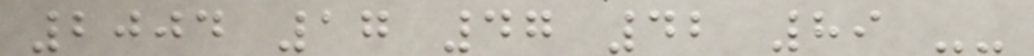2004 17 47 42 89 --
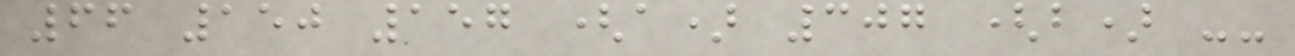66 150 157 (a) 307 (b) --
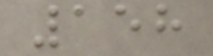158
